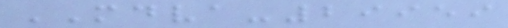MDVA-29959
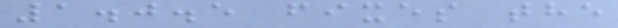1.0.5 fixes the
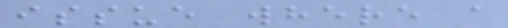issue where a
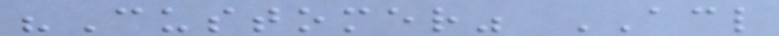"Customer" ACL
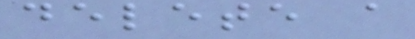delete a
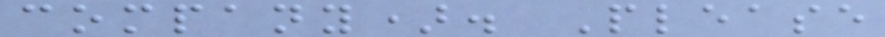company). Please
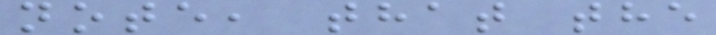note, that the
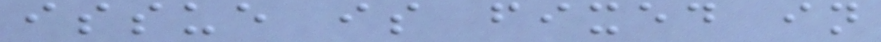issue is fixed in
